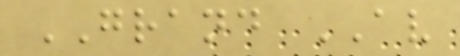GRAND AV
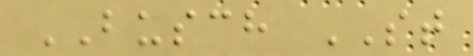BUSCH ST
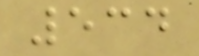534
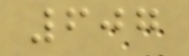607
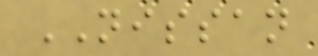NISSAN
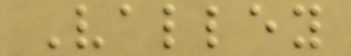Valley
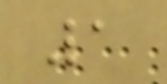1
